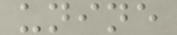unine
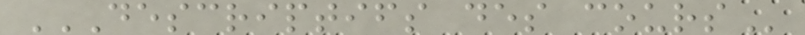DESCRIPTIFS DES COURS
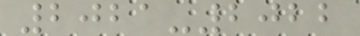2021-2022
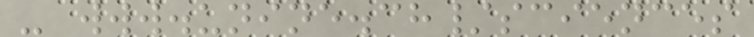- www.unine.ch/sciences
